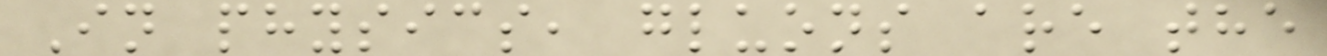In physics, gluons are the
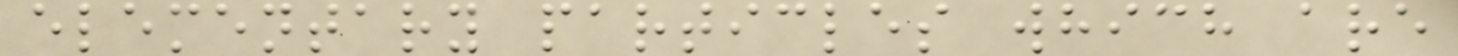elementary particles which are
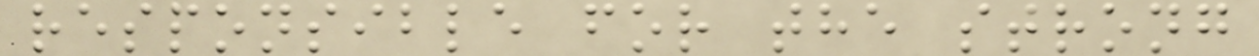responsible for the strong
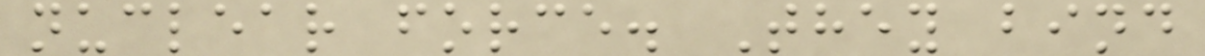nuclear force. They bind
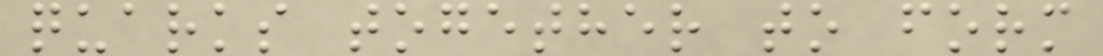quarks together to form
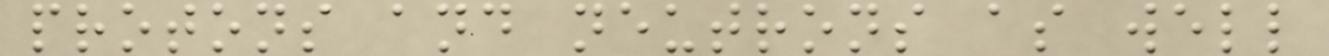protons and neutrons as well
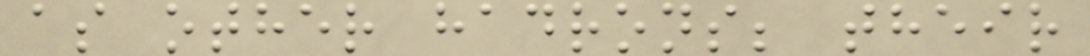as other hadrons; their
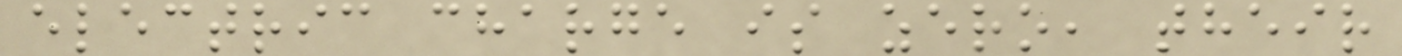electric charge is zero, their
